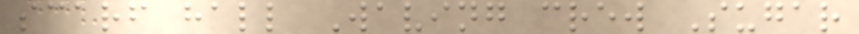scarf hall Waving crew Sugar
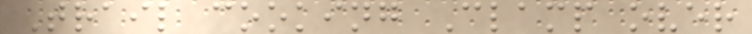Trail cooking Clamp over
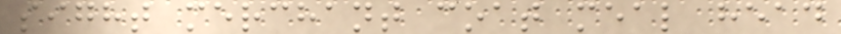sight merchant coat meal head
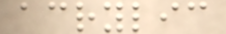acrylic
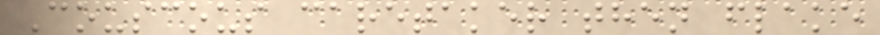Couscous caretaker then flake
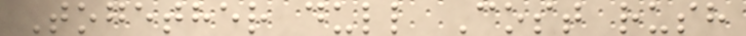Together dull Cost rush
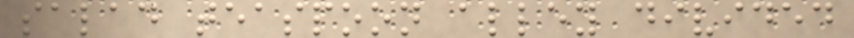salad teaspoon alley divided
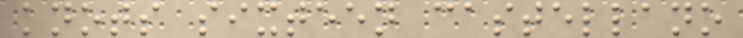knots sixteen castellano
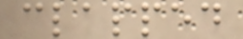clapped
